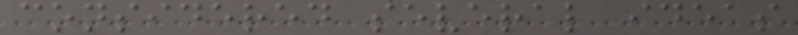considered several ideas
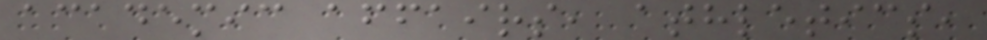academic affairs, athletics,
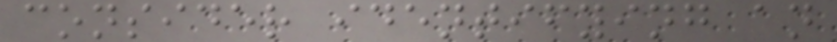consider identifying an
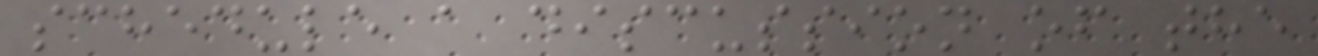schedule a discussion of the
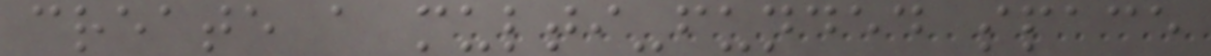create a multi-funded space
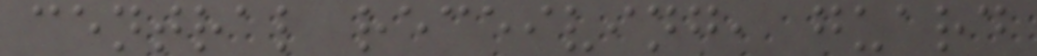central receiving, guard
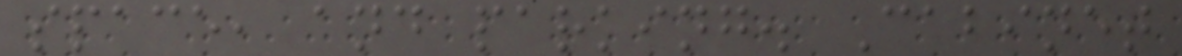space, and parking. Cabinet
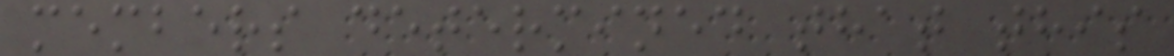members determined that this
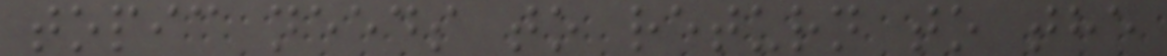topic needs to return to the
